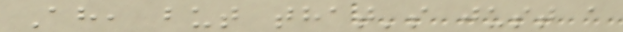Ah, but that's just a
